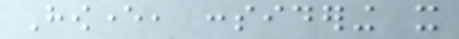However, considering it
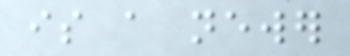is a newer
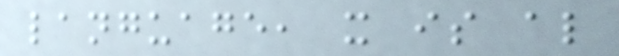language, it is also
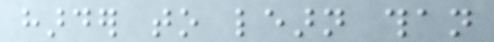harder to learn than
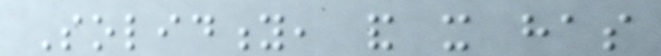Solidity, and it has
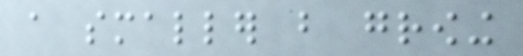a smaller but growing
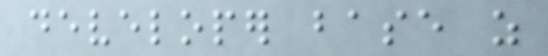developer base as
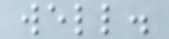well.
